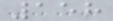158
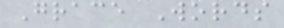Grace Words
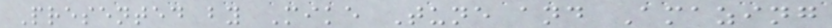Presented by Mike Tune and Amazing
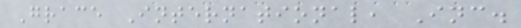Grace International, Inc.
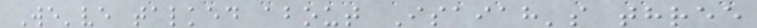We've talked about Isaiah's three
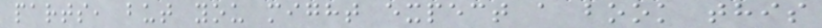parts, but you might expect a book this
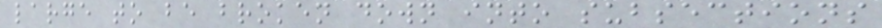large to be broken down into subsections
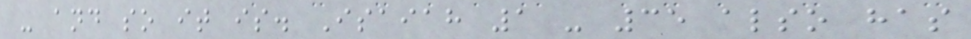- and so it is. Isaiah 1 - 35 also has
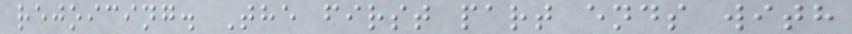rejoicing. The first part ends with
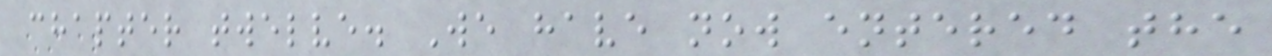chapter twelve. We have now entered the
